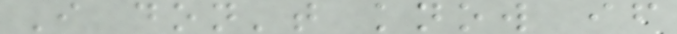I don't know if
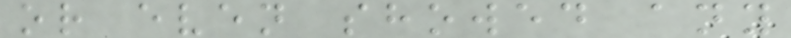or even showed any
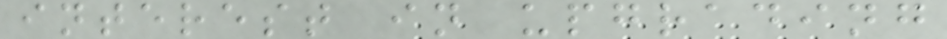interest in upgrading
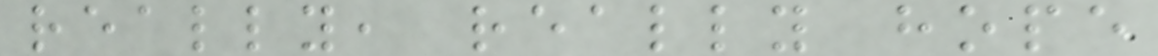really, really hope
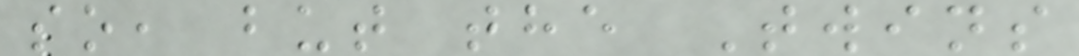so, but the Twins
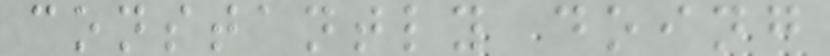constantly doing
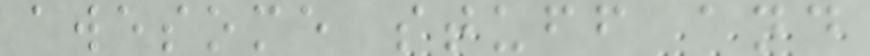awesome stuff and
